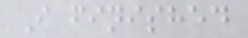I finished
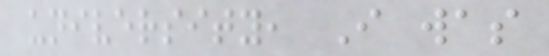university, I was
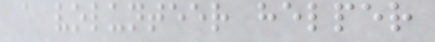a volunteer helper
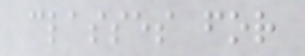classes for
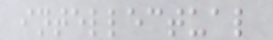intellectual
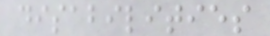disabilities
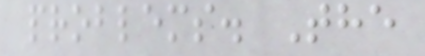problems. The
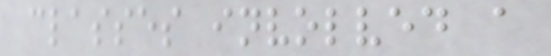classes involved a
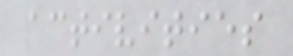activities
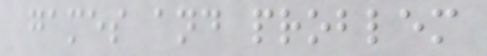games and problem
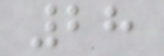28
